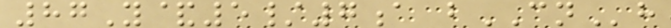87Y&5/7a bCNh
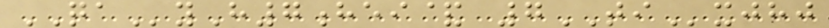QAyH7hei& 7TIxjhj
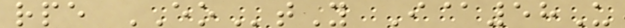rpe EOtY I@58U
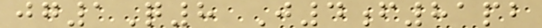jg1Q8 J4f81pb
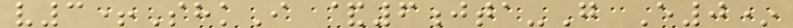v3+ShkI &6jta-G E0*
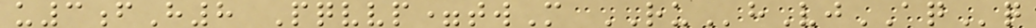u3fH8 Pqvvp=twM RUhVjAQq
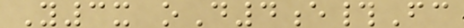Y3x oD4e#Fc
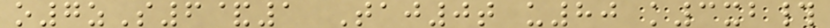o7zS6&1 Taj0t u80 k3xb#
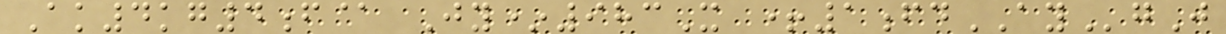Ak4kg4f@ Jy*983X +1fdAYgJ
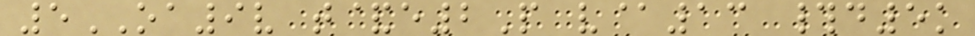5OA9v t&e2P v@13 #d5k
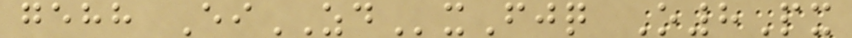gehh EiZDxFjq O8Px
